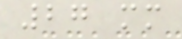27 mm
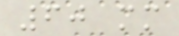60 mm
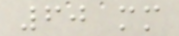60 mm
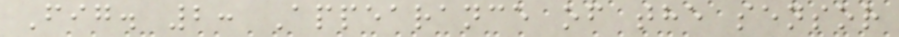Fig. 2: Appearance of the sensor
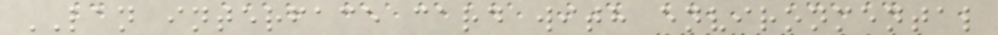LAN interface card with environmental
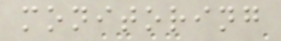monitoring
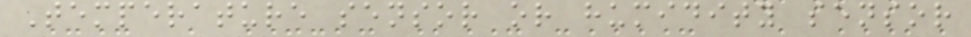Temperature sensor or humidity sensor
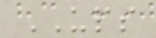UPS
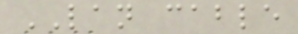LAN cable
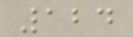124
